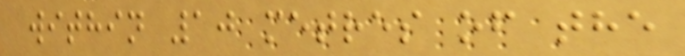within 10 metres of the
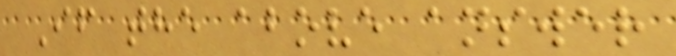If the above answer
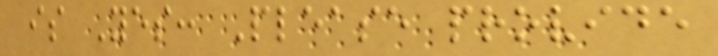is Yes: Please provide
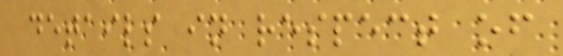details in respect of
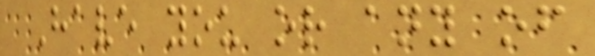Have you or any of
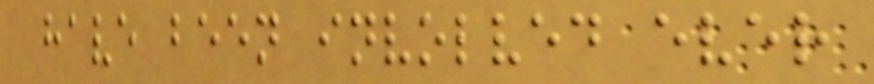have been involved ever
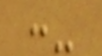:-
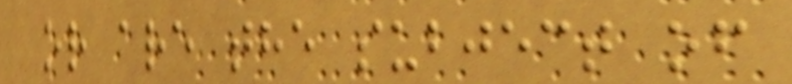or are the subject of
